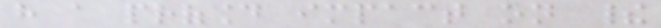have a profound impact on their
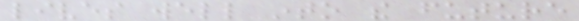lives well into the future
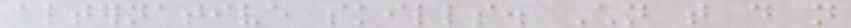alternative skills. Children that do not
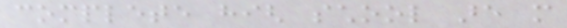complete high school are more
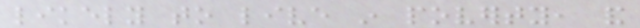likely to live in poverty, and
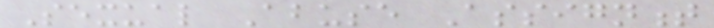Sexual Abuse Assignment
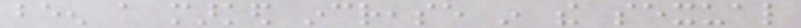been a marked increase in the sexual
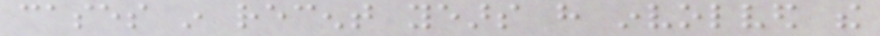cases in recent years have involved the
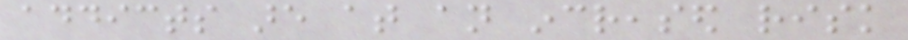addicts are at an increased risk
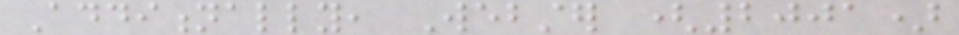Additionally, Webster (2001)
